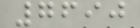7690
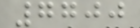7700
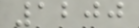1200
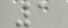1
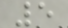5
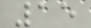15
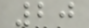20
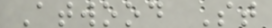Atwood St
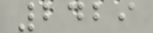2429
